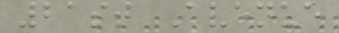21st Avenue
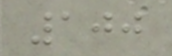100
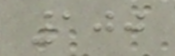100
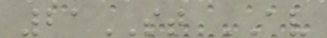21ST AV
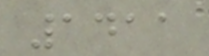1411
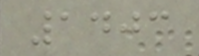1403
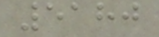5180
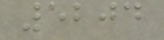5204
